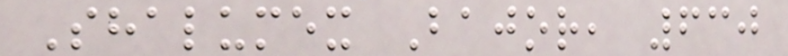Shalumex Bajor, 630
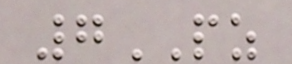7PZ
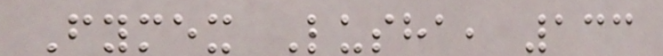Fymex Lusha, 133
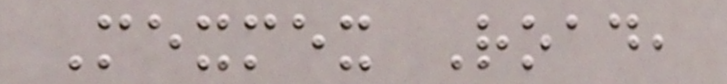Mexmex Road,
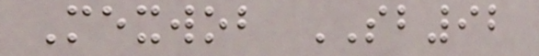Mexwob SB92
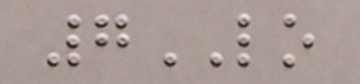7LO
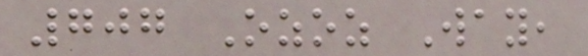707 Ozoz Way,
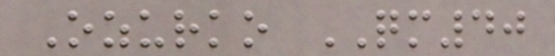Ozurko QM40
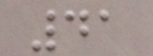41
